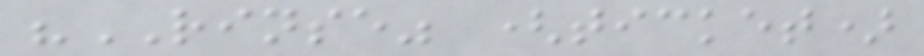"RINSE" (ticket)
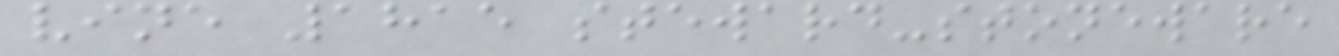vine 1815 steward-stoneware
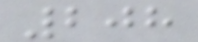208
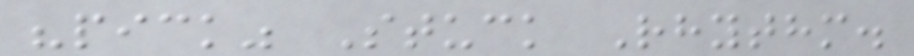"pick" Stuck Rhythm.
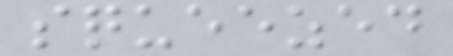squeezed
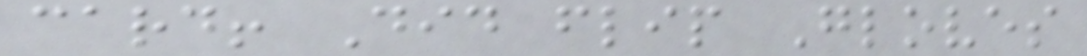card! Did flip Gloves
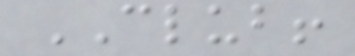CLUB!
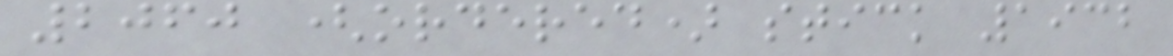2060 (ordered) stick 1932
